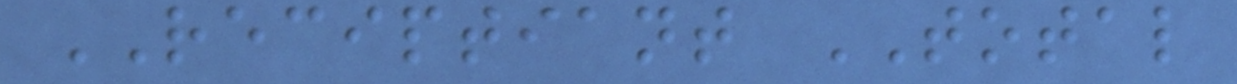RECIPTIANT TOTAL
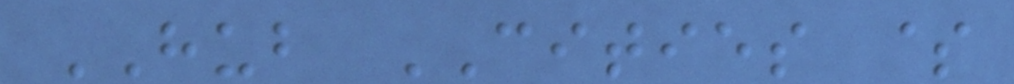HUB CITIES $
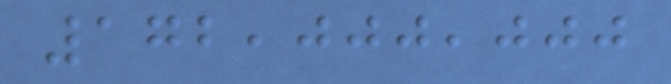172,000,000
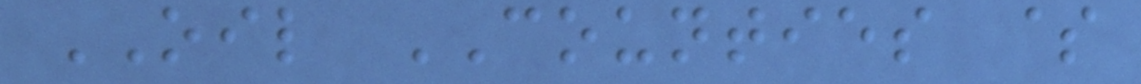OIL COUNTIES $
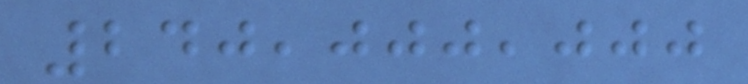240,000,000
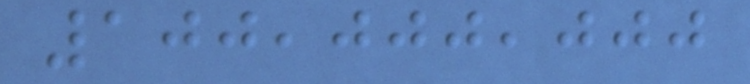100,000,000
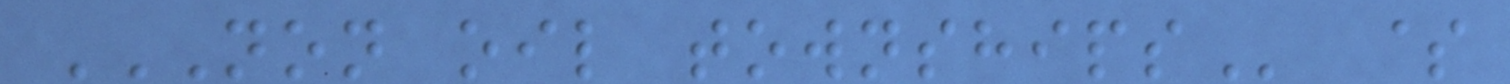NON OIL TOWNSHIPS $
